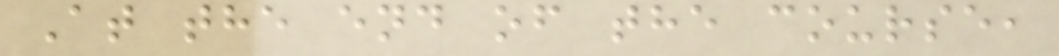At the end of the course,
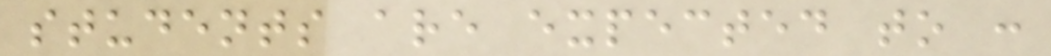students are expected to :
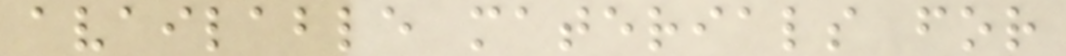available materials for
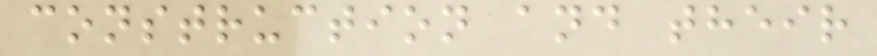construction and their
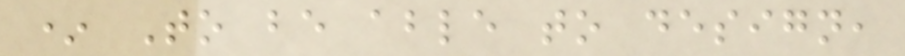* To be able to design,
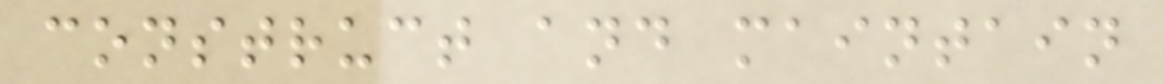construct and maintain
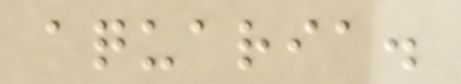aquaria.
